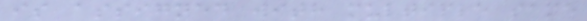is assigned with multiple same
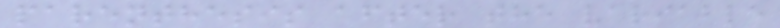parenthesis after the variable
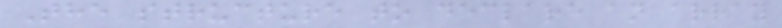The structure to declare an array
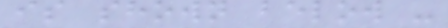is shown below -
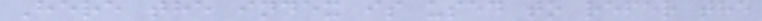Here the index is used to refer the
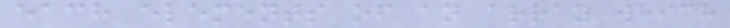each elements of an array which
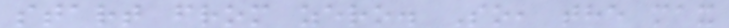start from zero. So, the max
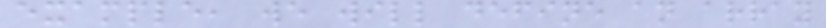example, we will define an array
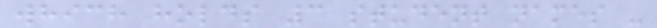which holds 3 student names -
